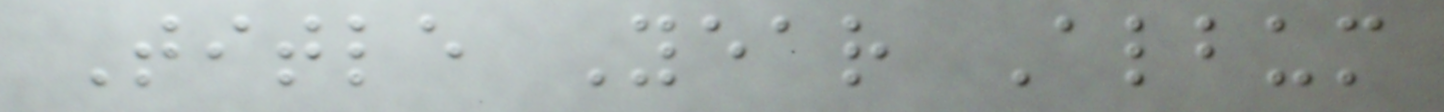Title Year Album
